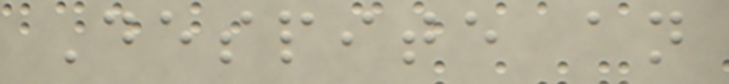Despite an
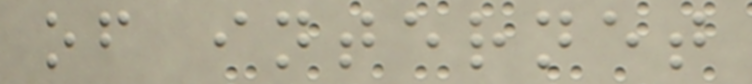of internet
